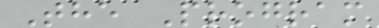The Program
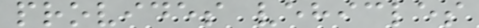provides vehicles
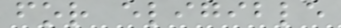for eligible
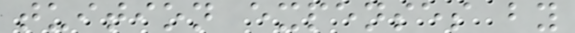tuition expenses by
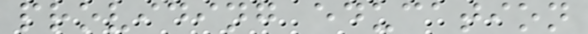providing education
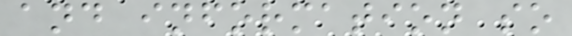and information so
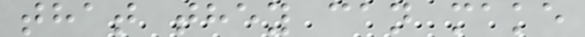that they can make
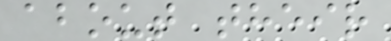about their
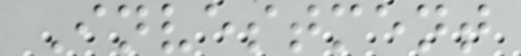Investment
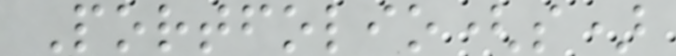Portfolio(s)
